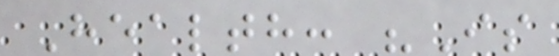Health: "Is
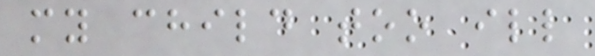my child too ill
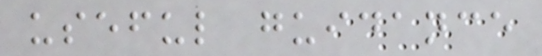useful guidance
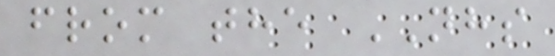from the NHS
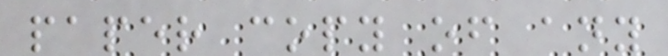paper copy of any
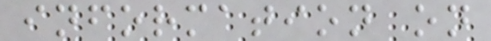information on
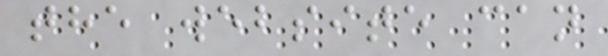the website can
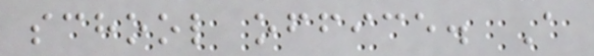school office. A
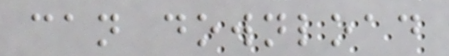can download
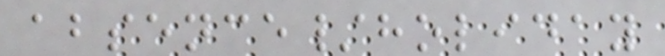absence/holiday
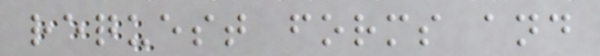request forms and
